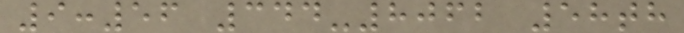9:56 344-8062 58th
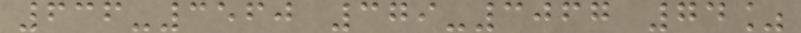636-3560 379-3067 74%
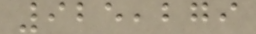925,279
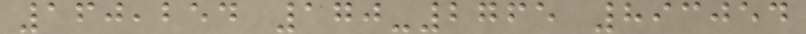160,254 170-2765 893054
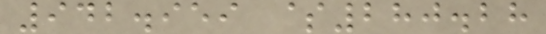942.959 $280.28
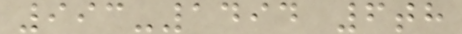993-1494 6th
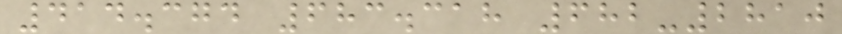414.374 683.318 682-2810
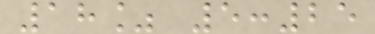18% 5:25
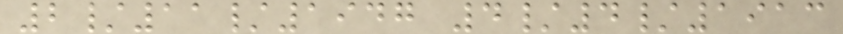2/11/1947 4/4/1913
